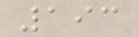193
